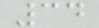34
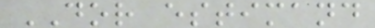DOR estimand
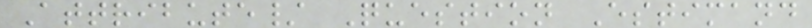Attribute/ Question Estimand
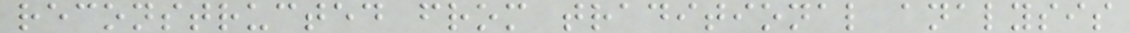reconstructed from traditional analysis
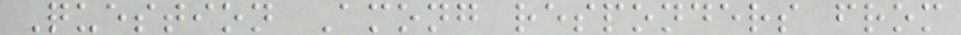Question Among responders from
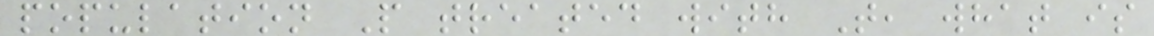population P treated with T, what is
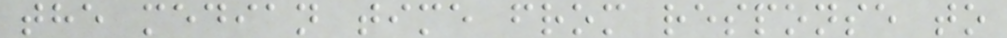the median time from response to
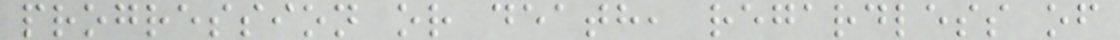progression or death, regardless of
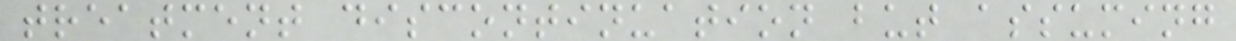treatment discontinuation but assuming
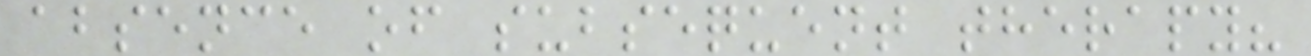absence of subsequent therapy?
